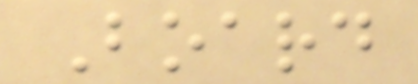Board
